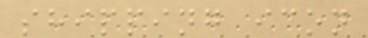shipping icon
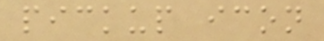pickup icon
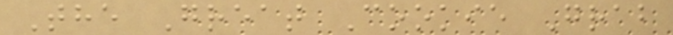The Great Cookie Grab
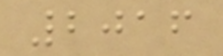2016
